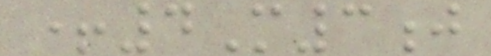+4M3j
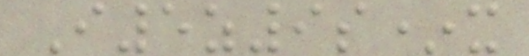I5z9s*x
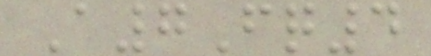A7Fq4
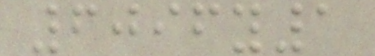6096y1
